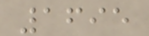1695
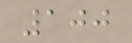100
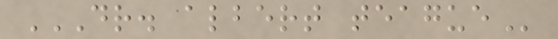DR. ALBERT TEAGUE
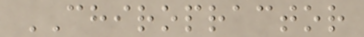CHIROPRACTOR
